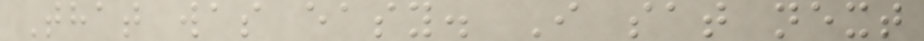That was easy. I sat next
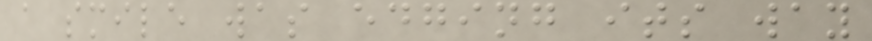a smile was edging its way
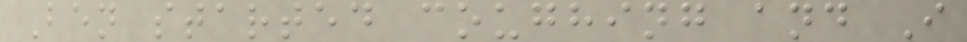Ben started coughing and I
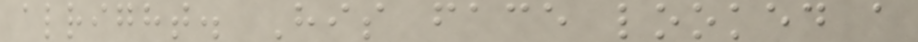alright. His face looked a
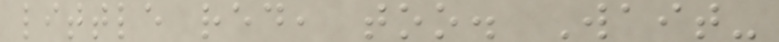little red, too. Wait-
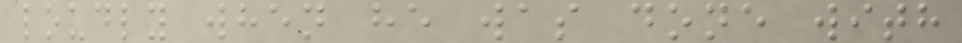loudly when he was done with
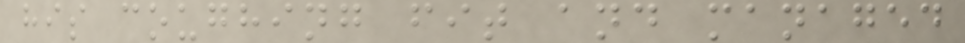his coughing fit and managed
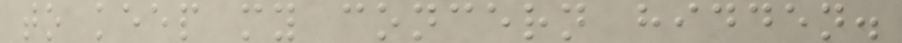to keep my concern hidden.
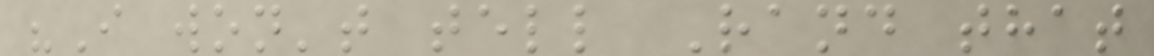"I won't tell Rand that
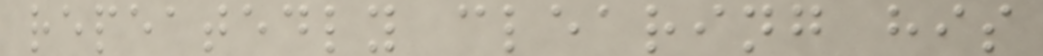repeatedly clearing his
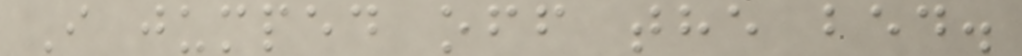I jumped off the bed.
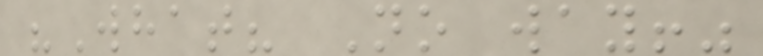"What? No way!"
